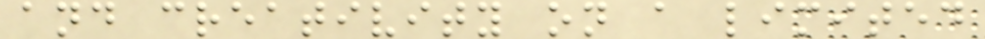and creativity on a limited
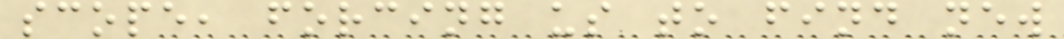scope, forcing us to find new
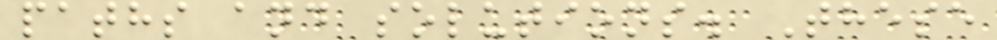paths and solutions. These
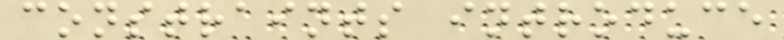constraints introduce
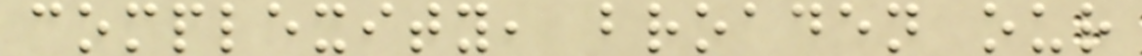complexity, broaden our
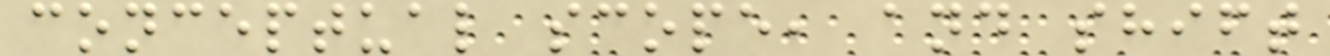conceptual scope, and shift
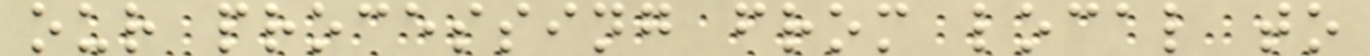our processing from local to
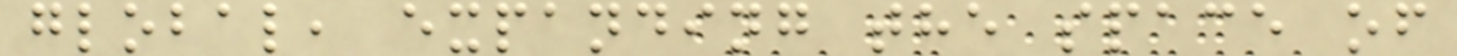global, expanding the space of
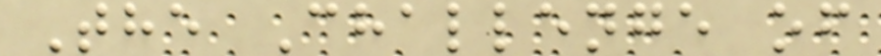The Challenge of
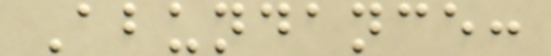Abundance:
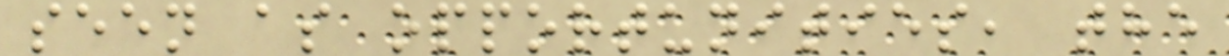seen as opportunities, the
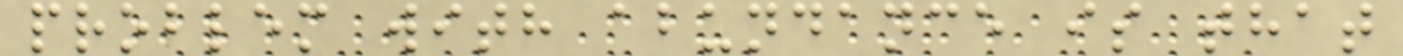problem with abundance is that
